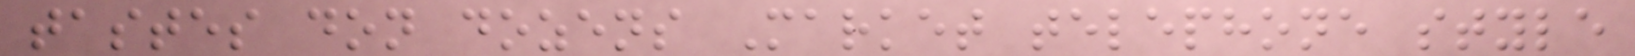tastes don dozens Market telephone style
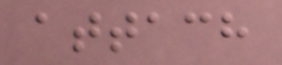attach
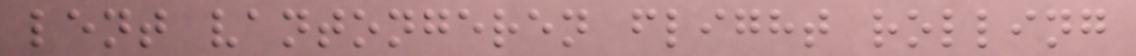lent vantongeren flight rolling
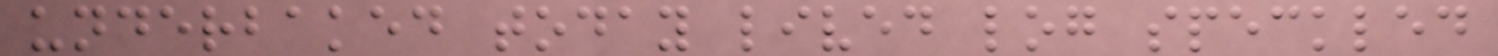underbaked today lived log speckled
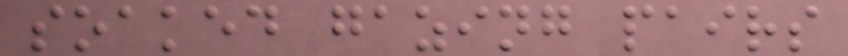soaked gazing pairs
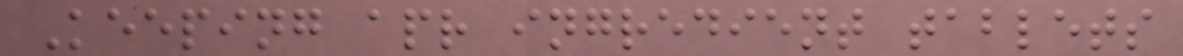Keeping apr ingredient tablets
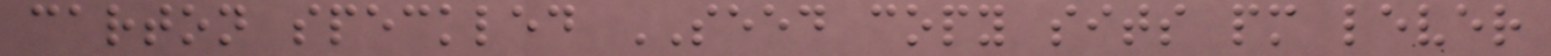carton speckled SEED copy sits pm lever
